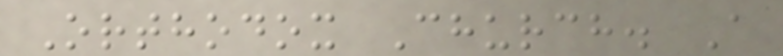Orthodox Church. A
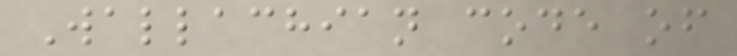Wallachian code of
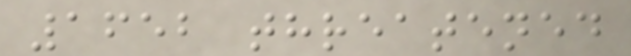1652 threatened
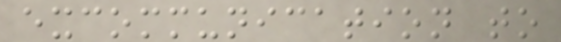excommunication to
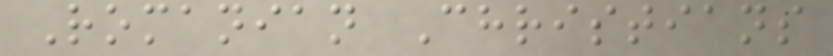Romanian Christians
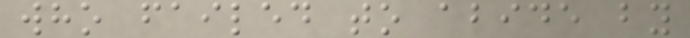who failed to abide by
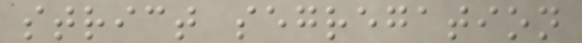strict segregation
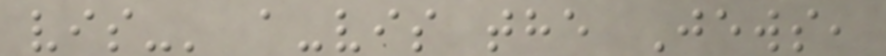vis-' a-vis the Jews,
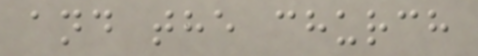and the church
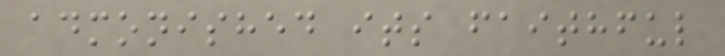admonished its faithful
